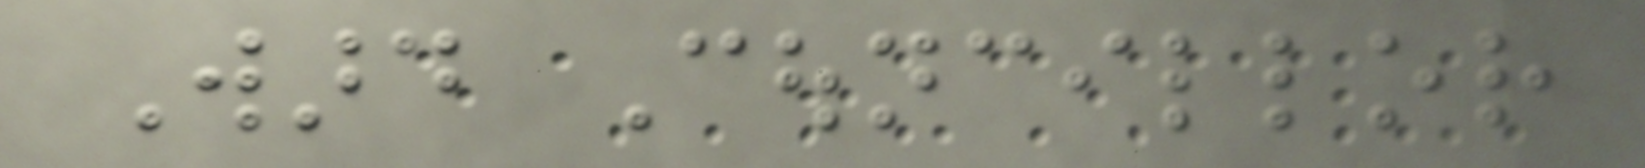Ward Councillor
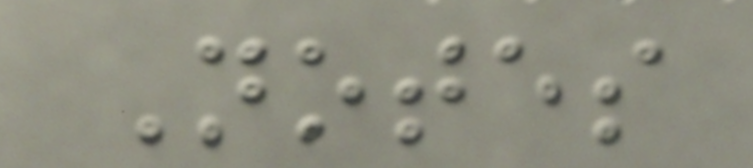Notes
